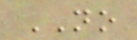NO
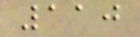110
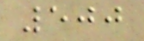500
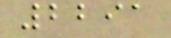2291
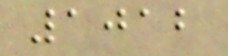1012
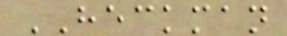HECKMAN
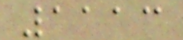1113
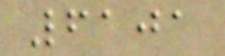6101
